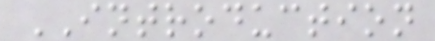INTRODUCTION
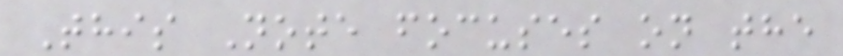This Note focuses on the
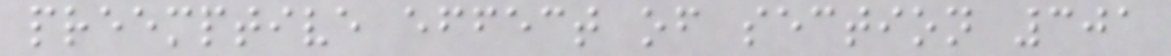preemptive effect of section 301
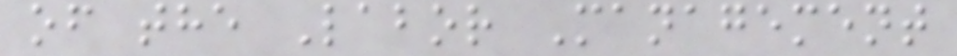of the Labor Management
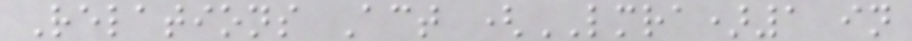Relations Act (LMRA)1 in
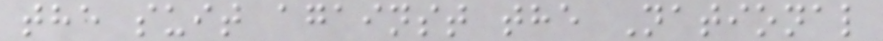the suit against the National
